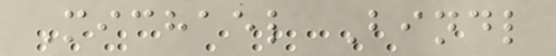Michael Bindl
